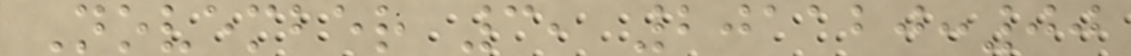November 3, 201120:00
